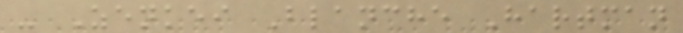- Zenkei Blanche Hartman
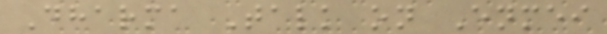Dharma Talk on Enmei
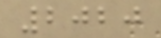2020
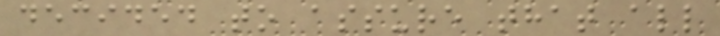decided to assure that all
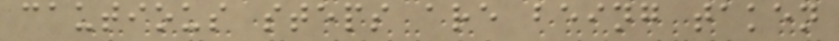cautious steps are being taken
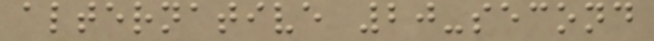alternative 20-second
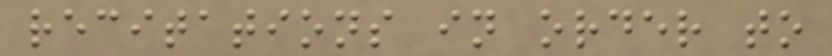recitations in order to
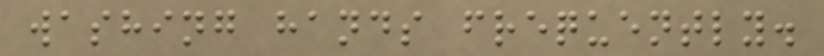washing hands frequently.
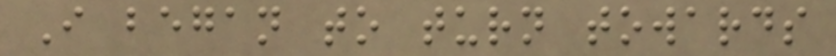I began to turn towards
